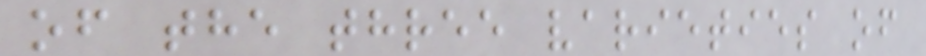of the three varieties of
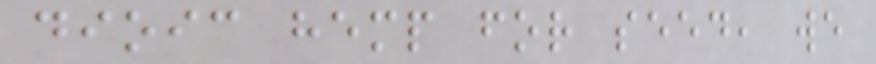dioic hemp for seed, we
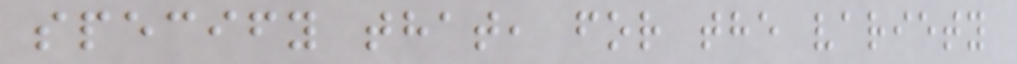specify that, for the variety
